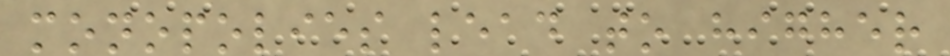monopolies lead to higher
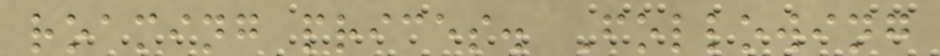roaming prices. Following
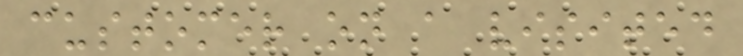customer on a visited
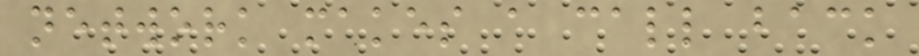network makes a call back
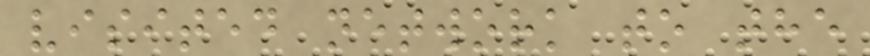visited network to the
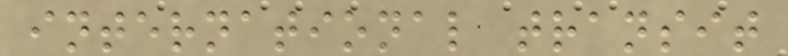international transit
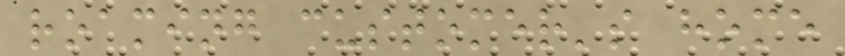roaming customer's home
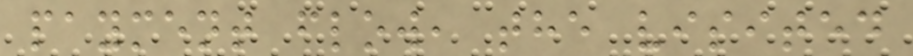payment flow, the visited
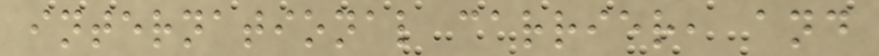international carrier, and
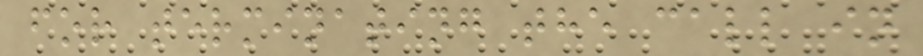for terminating the call in
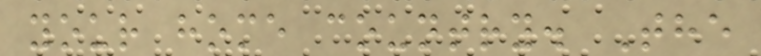your home country. The
